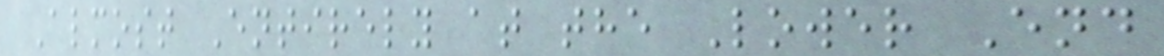Almost Entirely at the Lower End
